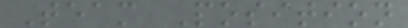Team Position
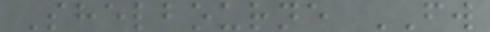Shelbourne FW
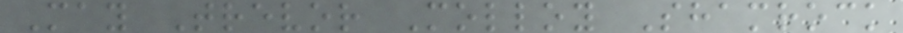May Trevor Molloy Shamrock
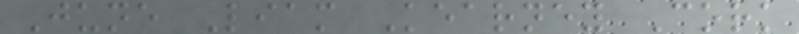June Liam Kearney Cork
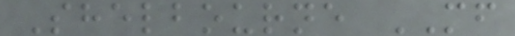Shelbourne MF
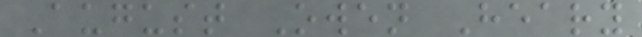August Owen Heary
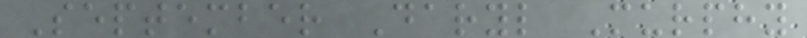September Daryl Murphy
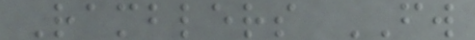Ramblers FW
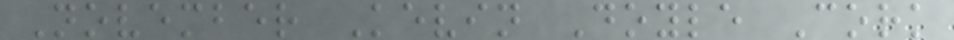November Kevin Doyle Cork
